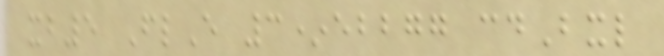xb5 FlE 3*ebbgg cdBxl
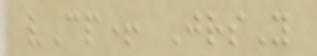vCp+ JrsY
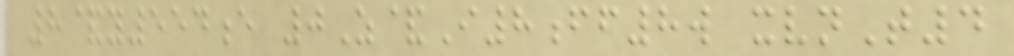8&y554e 0Z&I8ff8w xvnT4
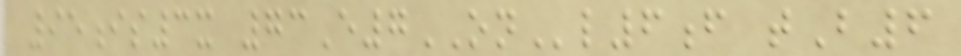95is3x 73E7ONl6f tB6
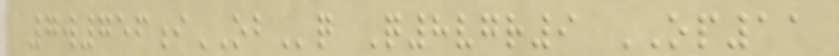7w756iOBq Q8vgr9 OP11
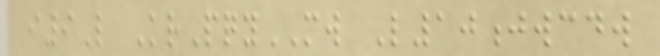i9L KrPqyMW L10jwcdw
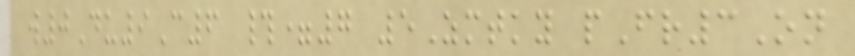w0Du9C6 #=7 5Zmtky pFr3On
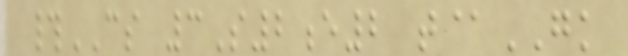#CS 3S2e2 t@GK
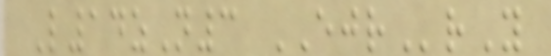L14zN3 EJRrY
